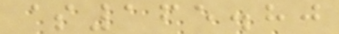$165.80
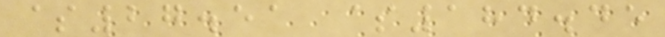$27.51 $184.45
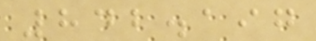842.197
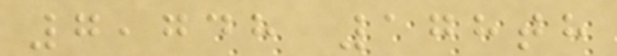7,748 178th
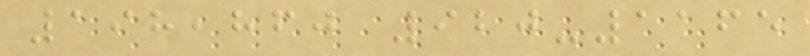198,860 920-1165
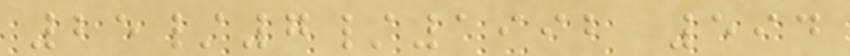25/7/1992 594
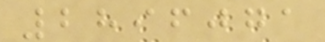2896071
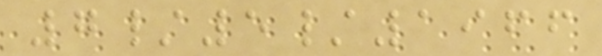7/5/1966
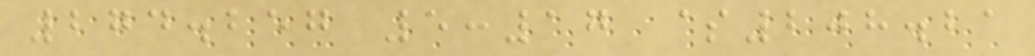274.257 5:17 $208.21
